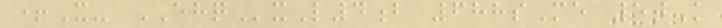+X- EHQxL4b 688sMe 5tK
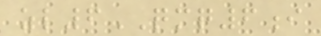zl6QMQ6i
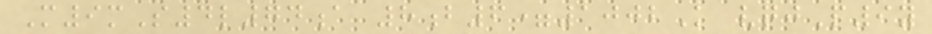M9mS4l74a 8b6=1002K vqjP9y
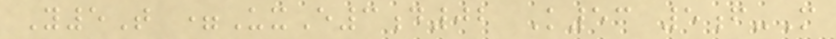Y5T =UxE3d02 K53 5f-M
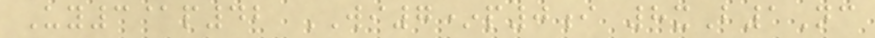Uy3@p42 WI7*p0i 8xB1Nc
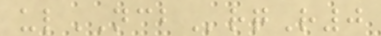ulNCBrqR0
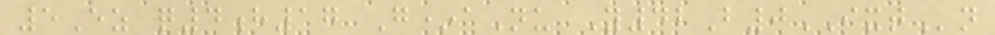5Ez q4h17 G*aNu Y42B0IXTn
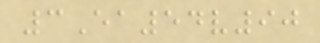3Ea54v90
